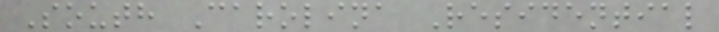South Carolina Residential
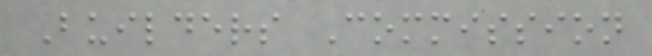Builders Commission
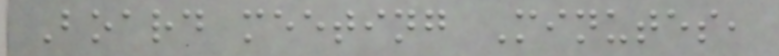Board meeting Minutes,
